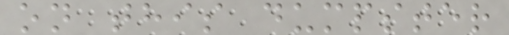on this dumpster
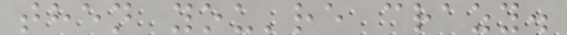then you're crazy.
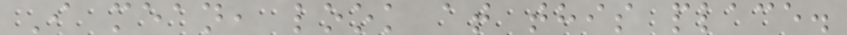I mean, look at this place.
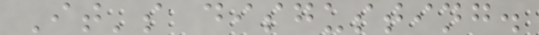It's disgusting.
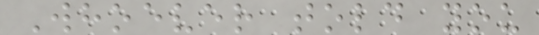Whoever told you
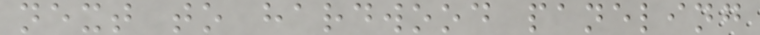next to hardwood paneling
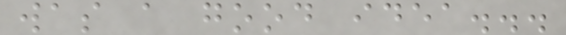was a good idea...
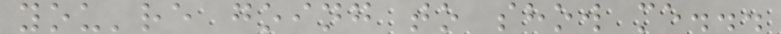you're going to show me...
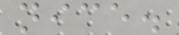nice.
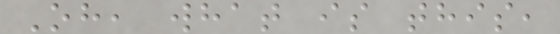Oh, what is this,
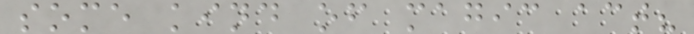some kind of magic act?
